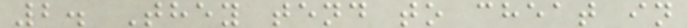2. They tend to cheat in
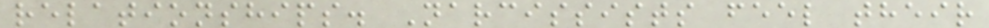relationships. Narcissists feel their
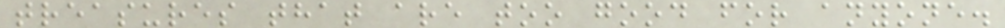treasures that are too good for anyone.
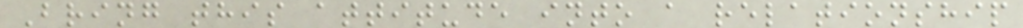Bring this attitude into a relationship
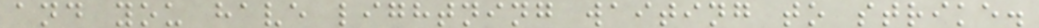and you have lightning waiting to strike.
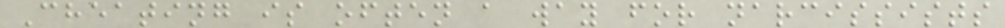Cheating is often a way for narcissists
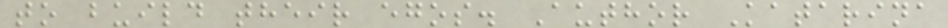to build their egos. Author Katarina
